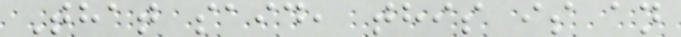That said, this is an
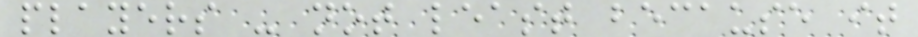players - not least because it
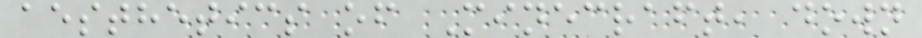aesthetics of Minecraft, down
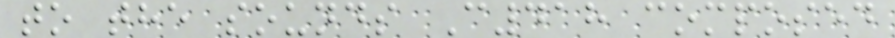to the sounds C418 composed
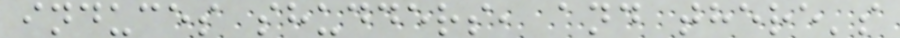induces shudders, and there's
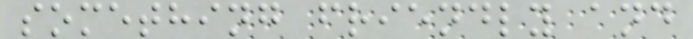something friendly and
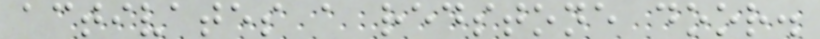activates a redstone door.
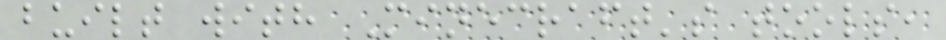built with Minecraft's tools,
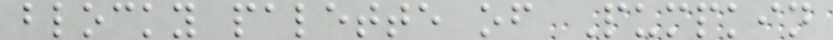blocky palette of Pumpkin
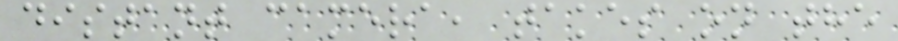distant camera, takes on the
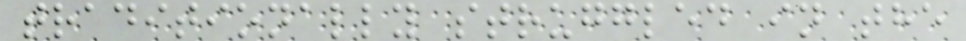traditionally struggled in the
